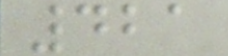421
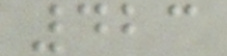423
